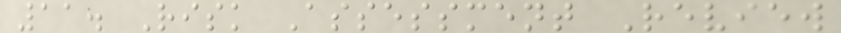11. Risk Assessment Review
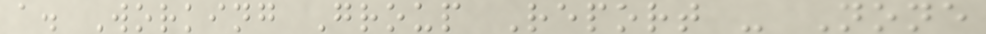a. Working Group Report - None
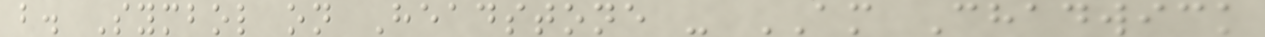b. Symbol on Headstone - AM Chadwick
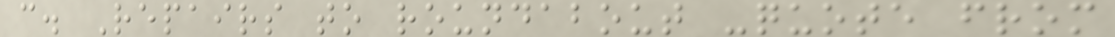c. Repairs to roundabout -quote from
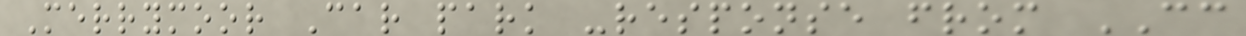Merrymoor Car park -response from CC
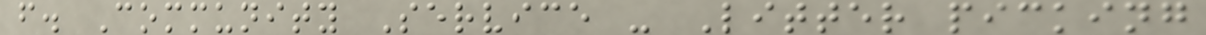f. Community Service - Litter picking
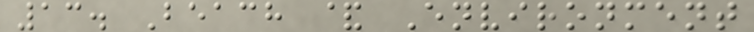13. Beach & Environment
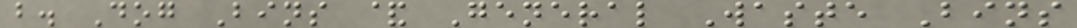b. Dog Bins & General Waste Bins
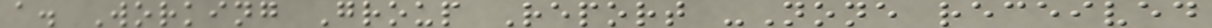a. Working Group Report -None received
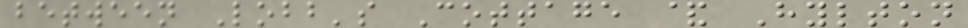between Lobb's Cottage & Hylton
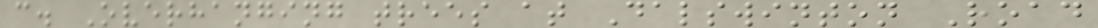c. Overhanging trees at Dalswinton Road
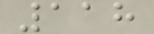118
